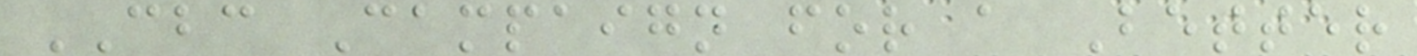CBC Campaign for a Better
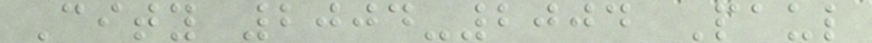City 2004-2004 Paul
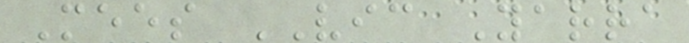Mees VIC Yarra
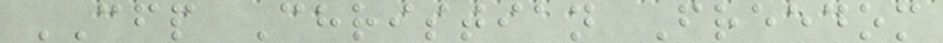CFP Christian Freedom
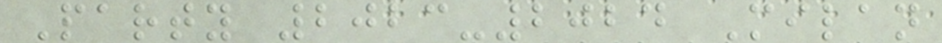Party 2023-2024 Milan
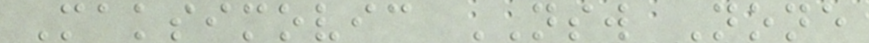Maksimovic NSW None
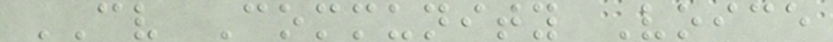CV Community Voice
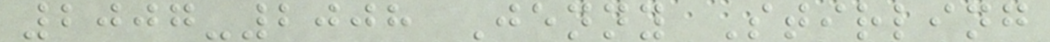2007-2008 Jenny Stirling
